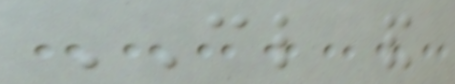CL and
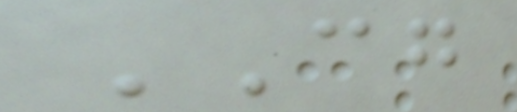CG
